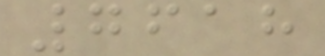7618
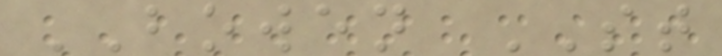BOWEN ST
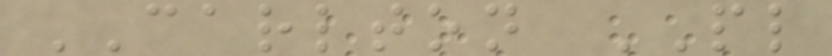CARLTON PL
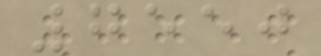7550
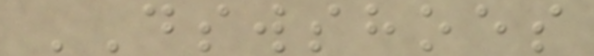DSWSHOES
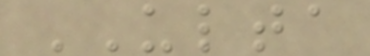ULTA
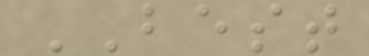BEST
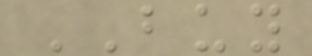BUY
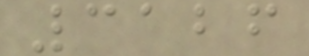3126
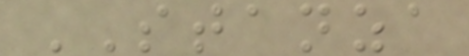STANZA
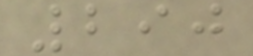290
